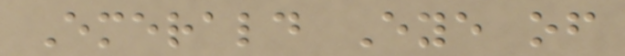Emerald Eye of
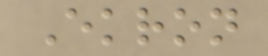Ekron
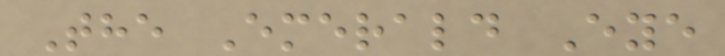The Emerald Eye
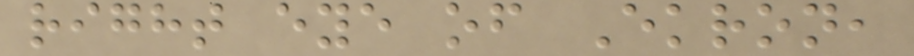right eye of Ekron,
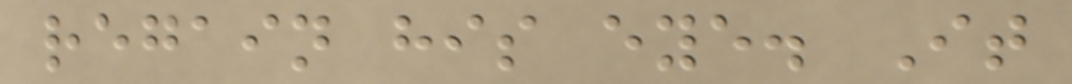regain his eye. It
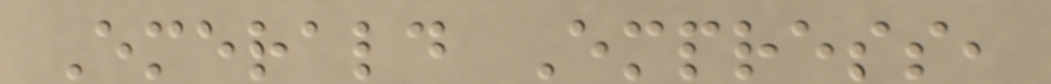Emerald Empress,
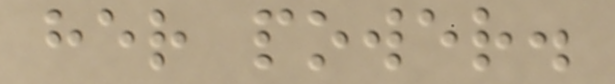her power.
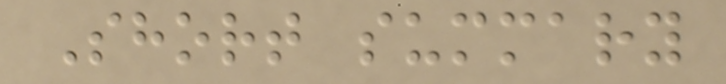Short summary
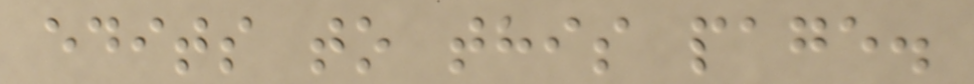edits to this page.
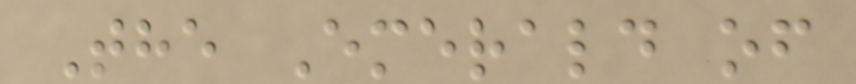The Emerald of
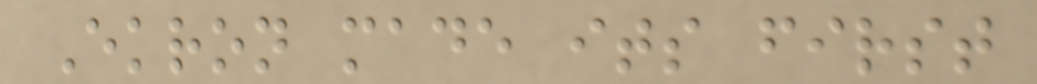Ekron made its first
